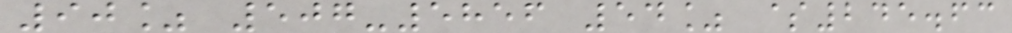90% 507-5856 54% $245.63
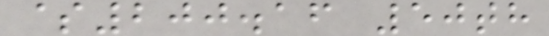$200.16 50th
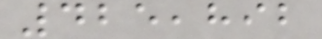425,892
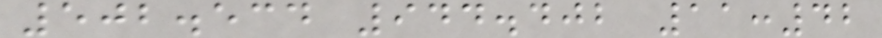502.534 944.402 11:42
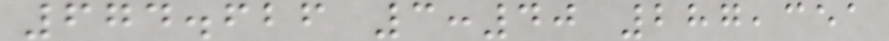674.626 3:40 287,351
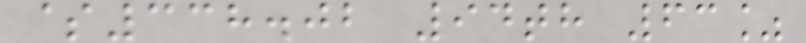$338.02 94th 63%
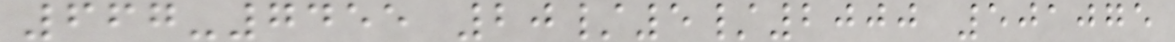667-7455 20/5/2000 501075
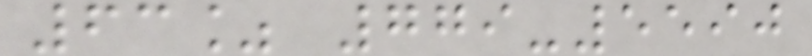63% 779-5590
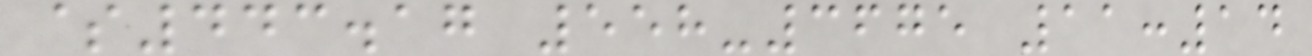$443.17 558-3675 11:14
